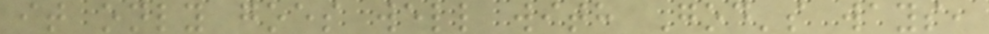it only goes well with God's ways,
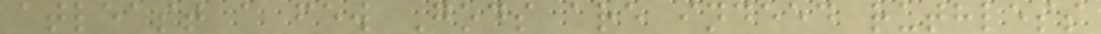atleast a few Gods are indeed ruthless
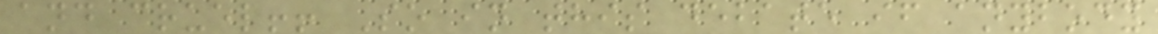and cruel!! So in this debate if anybody
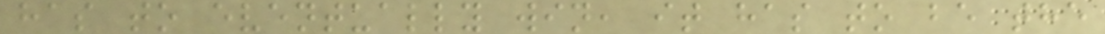has to eventually win, it has to be the
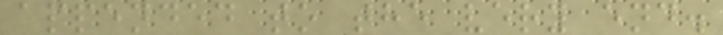appended to the very end.
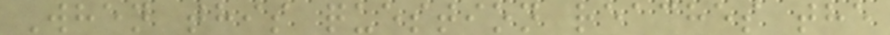When this question reaches the
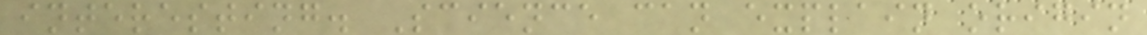interesting. Science can explain origin
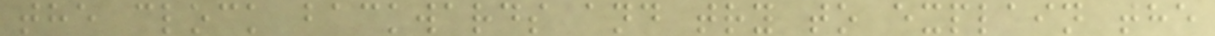the clock backwards and try to explain the
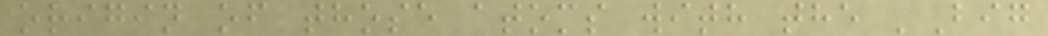origin of those atoms with the 'Big
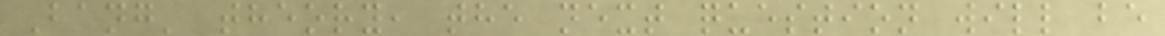Bang' theory, the next question will be
